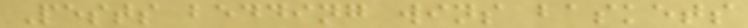Pests bedding wins baskets
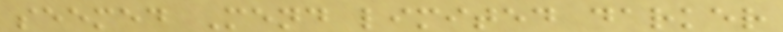seemed Mend limited darker
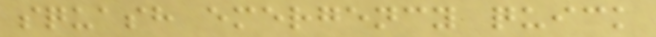squash emergency quick
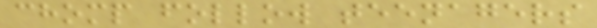chomp follow teenagers
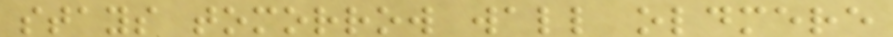stays tomorrow wall oldmere
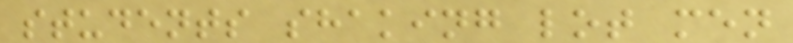students shaking lot men
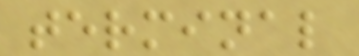terminal
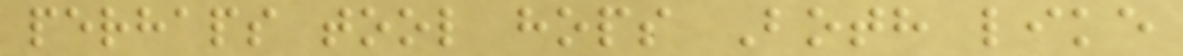perhaps tool hops Both like
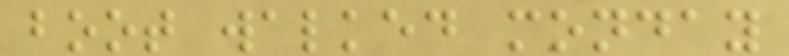boot walked monday
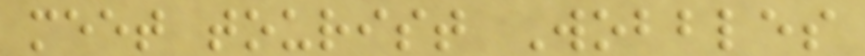meet tourist Wobbles
